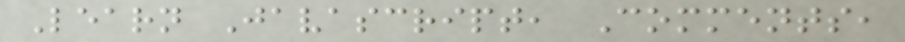Learn Javascript, Comments,
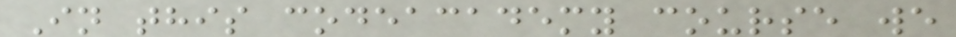In this codeacademy course we
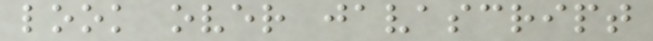look over javascript
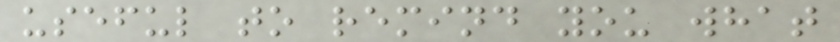useful to remind you what
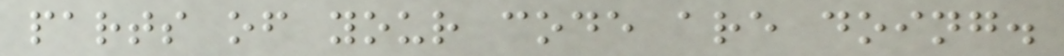parts of your code are doing.
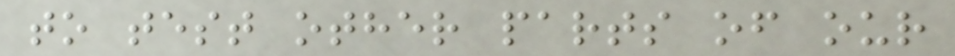to test other parts of our
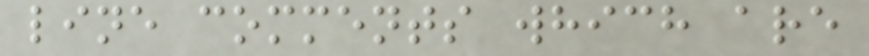line comments which are
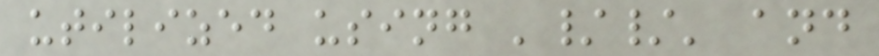utilized using '//' and
